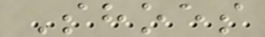Shoes
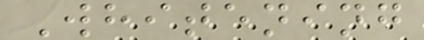Whitening
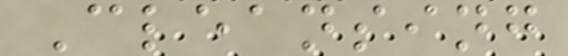Cleansing
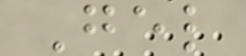Gel
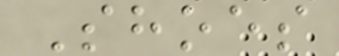Shoes
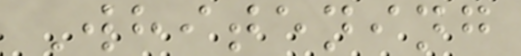Whitening
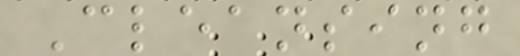Cleansing
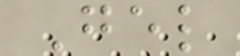Gel
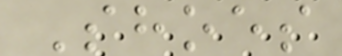Shoes
